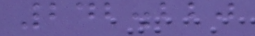242.220
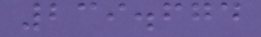239.674
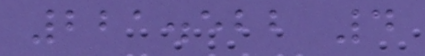221.522 4
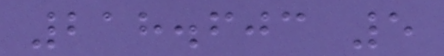218.603 5
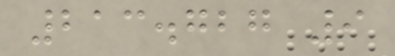213.727 9
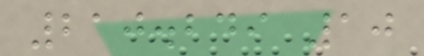210.249 10
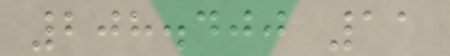208.400 11
